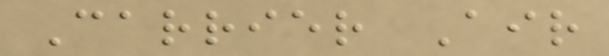Carrier Air
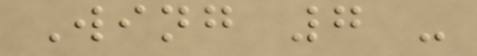Wing 7 -
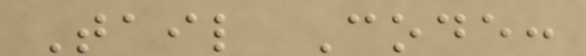Tail Code:
